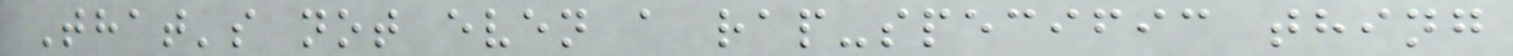That's not even a rap-specific thing
